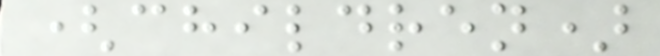(children)
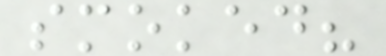smoked?
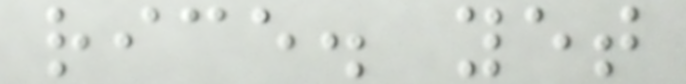rice. yet
